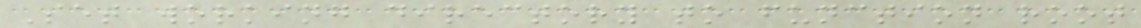Set working directory to function root
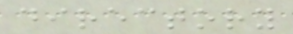directory
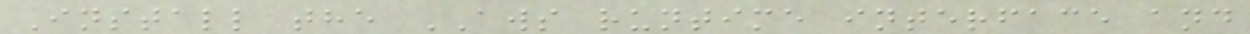Install the AWS runtime interface and
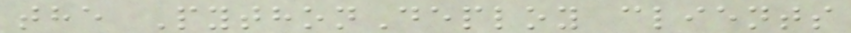the PythonDeploy clients
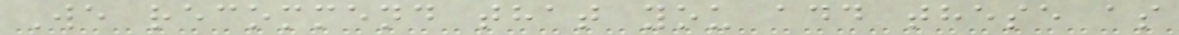We recommend that you add these as
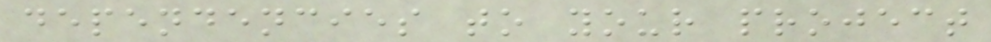dependencies to your project
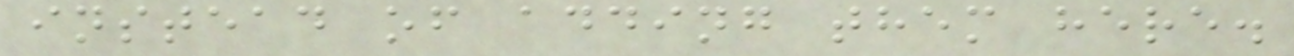instead of adding them here.
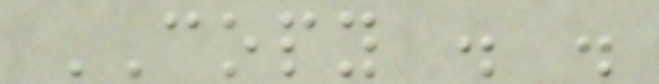COPY . .
